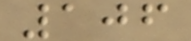106
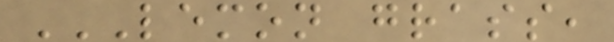LEMON GRASS,
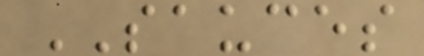SAUCES
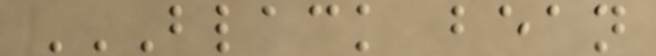BLACK BEAN
